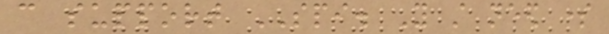can support SPI. You still need some
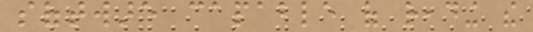software capable of reading the
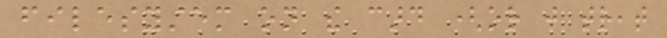filesystem on the card (or just treat
